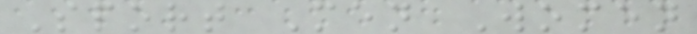Sport Men Women
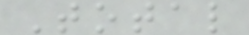Total
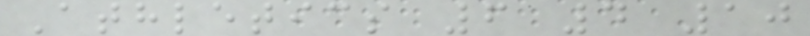Athletics 6 4 10
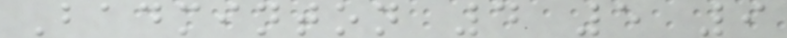Badminton 4 5 9
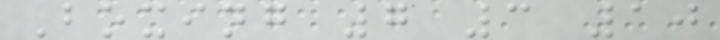Boxing 7 3 10
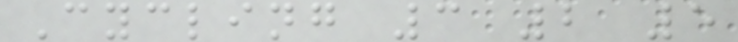Cycling 3 2 5
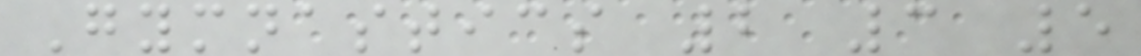Gymnastics 2 3 5
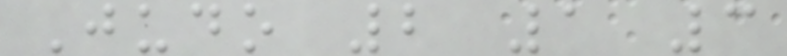Judo 2 1 3
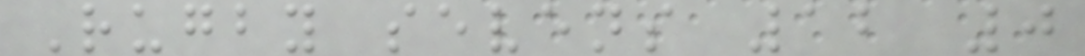Rugby sevens 12 0
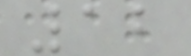12
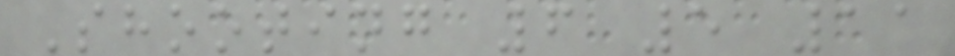Shooting 6 5 11
